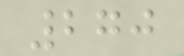270
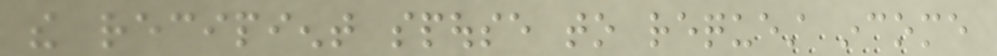the recipient spouse to request income
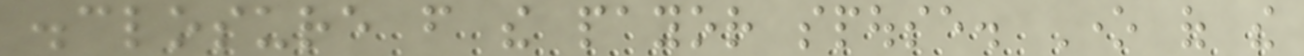disclosure from the payor spouse. One of the
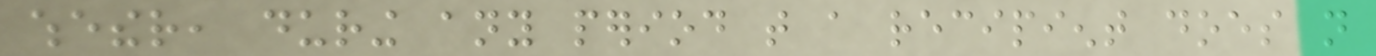whether, during any period that a recipient does not
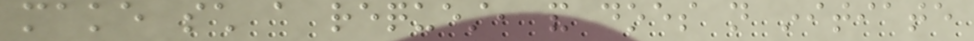make such a request, and does not initiate
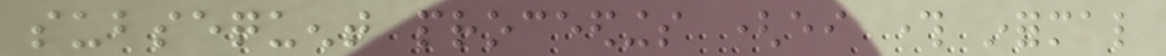subsequent proceedings (either through informal
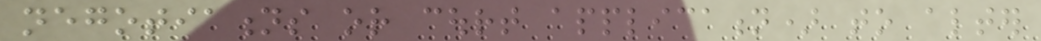negotiations or court application) to alter
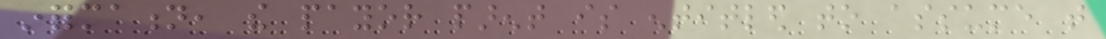information, the payor parent is entitled to assume that
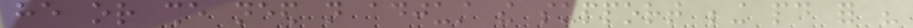he or she need not adjust the support being paid for his
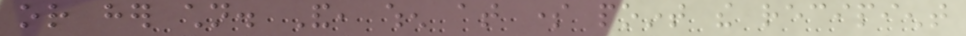or her children. And, when at some point the recipient
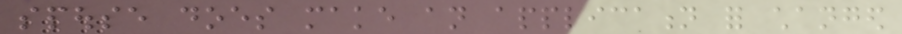spouse does make an application for changed
